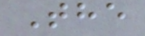The
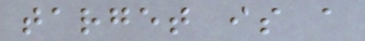target is a
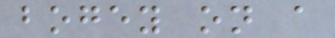bogey on a
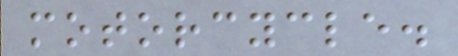motorcycle.
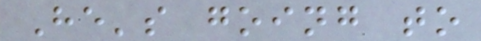He's going to
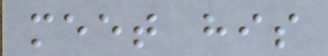meet his
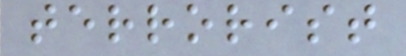terrorist
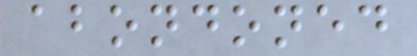abondoned
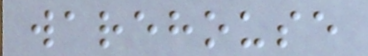warehouse
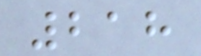218
